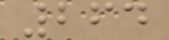264
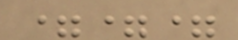===
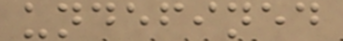undefined
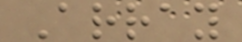Array
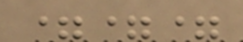===
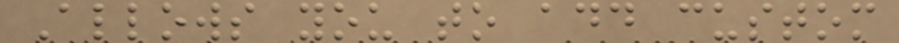Allows you to add custom
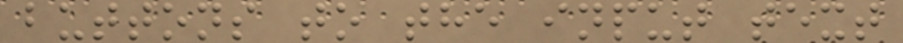buttons to the input text
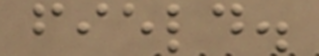field.
